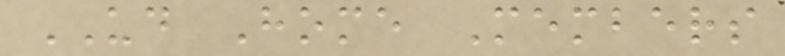UD Home Members
